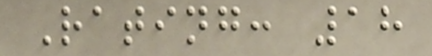Rating: 18
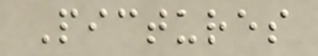Pictures
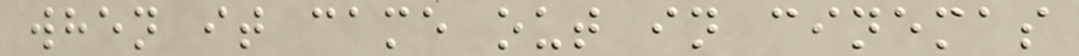when it came out in cinemas
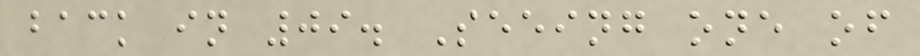back in 09. Seeing one of
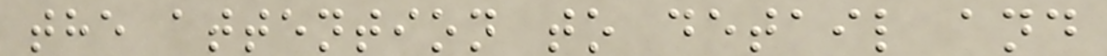the attention to detail and
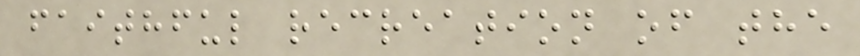faithful recreation of the
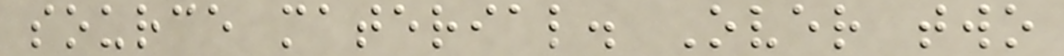source material. Over two
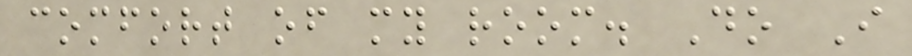comfort of my room. Do I
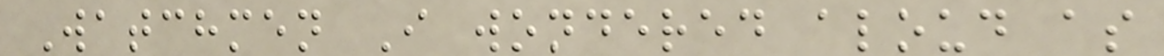Watchmen I wondered aloud as
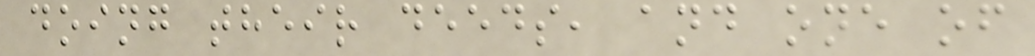doing their deeds, and one of
